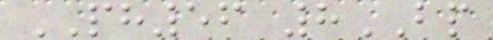PH56 8BP
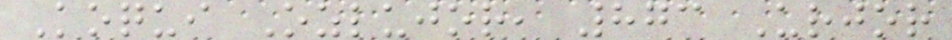Koqui Ozlujor, 873 Urjor
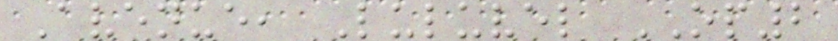Avenue, Luluvel OP2
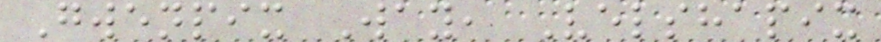Gwenpix Way, Velshapix
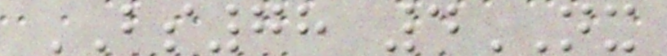BS78 4NX
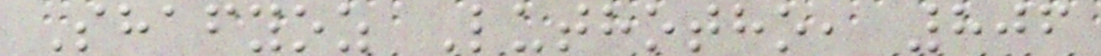Shafyoz Luthotho, 806
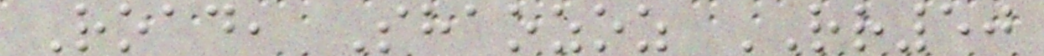Road, Shaozoz RR50
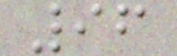96
